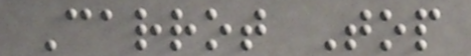Carrot Top
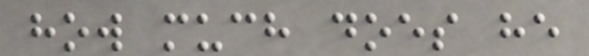how much does he
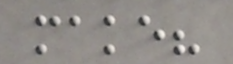make?
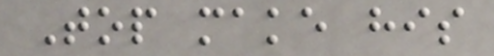Top make his
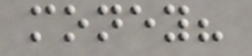money?
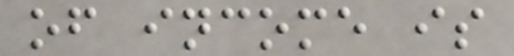of income is
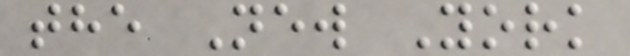the New York
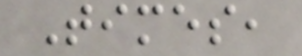Times,
